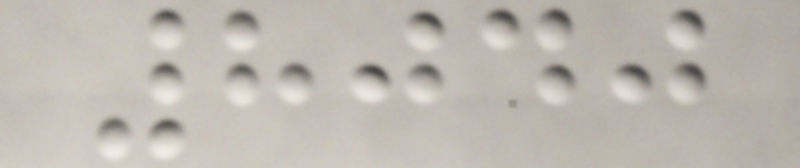8040
